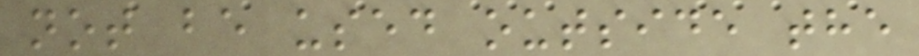not be used outside the
